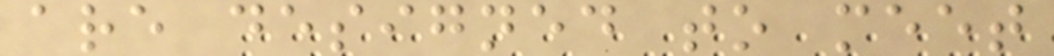are designed to meet
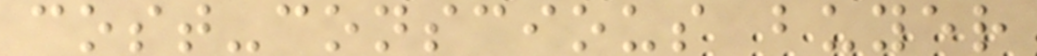cost-conscious buyer
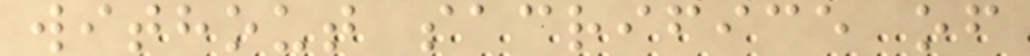without sacrifice of
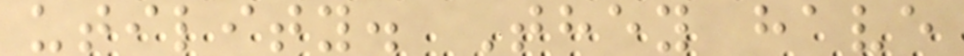utility. They have
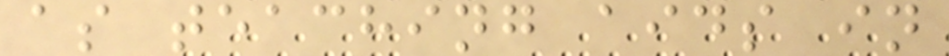as teaching aids in
